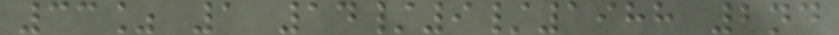33% 1 14/9/1988 2nd
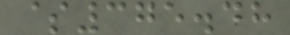$375.48
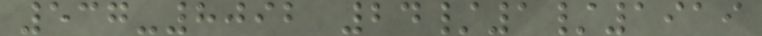537-8092 24/1/1919
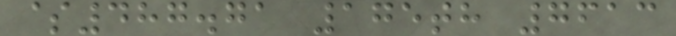$487.71 175th 7613
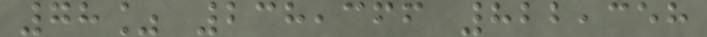78% 238,366 822,358
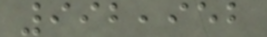992,952
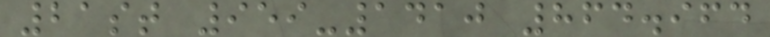21st 959-1410 864.964
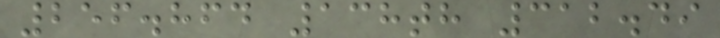256.864 138th 312.49
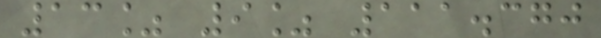13% 9% 111.370
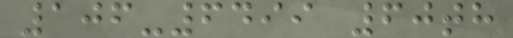106-6499 60th
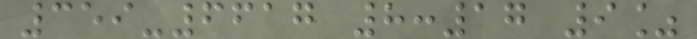359-6617 8:17 9%
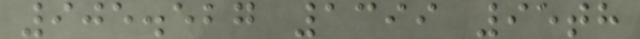905.527 1399 95th
